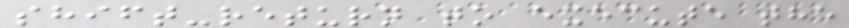shift-return to execute the
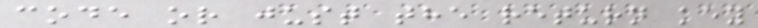code or just the return key
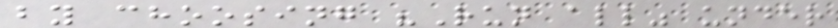by choosing "Run all" under
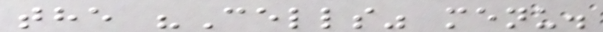the "Cells" menu.
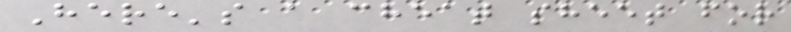Here's a cheat sheet for
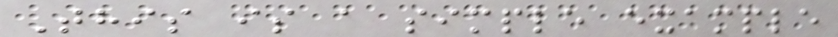This is a simple example
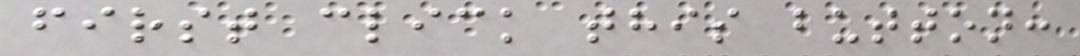first click this button:
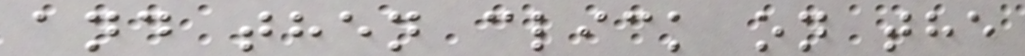and then click on the
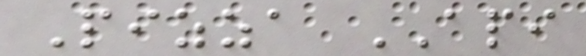Pizza API
